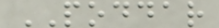PODDAR
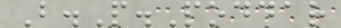B.P.Poddar
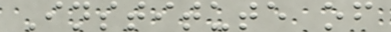Institute of
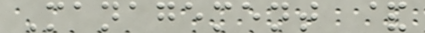Management &
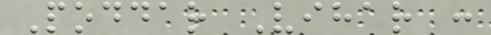Poddar Vihar :
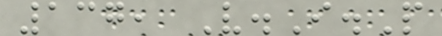137, V.I.P
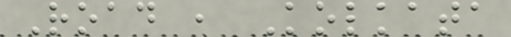Road , Kolkata
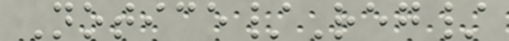Notice/Reg/
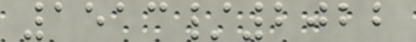1513/2022
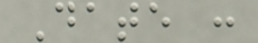Date :
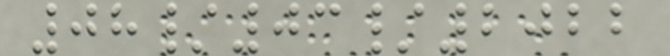08/03/2022
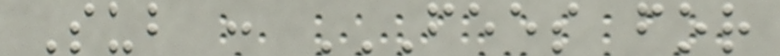Sub : FEES FOR
